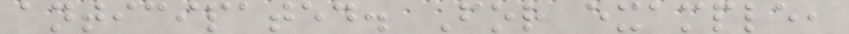anticipated. For example,
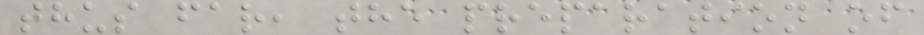thus far, the preparation of
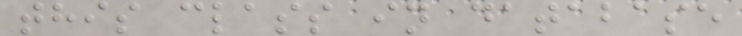this class in database
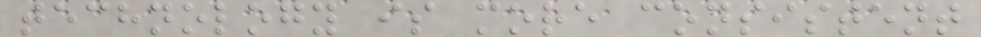technology is more consistent
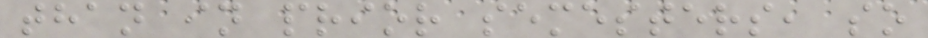than in prior semesters, so
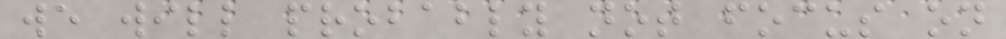we will probably not focus on
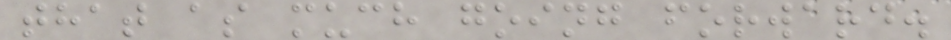that as much going forward.
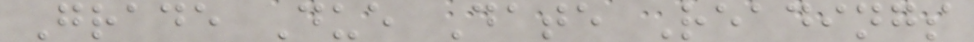Grade Due Date Readings
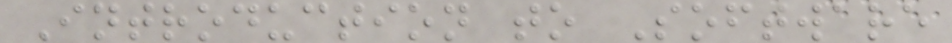Introduction to Software
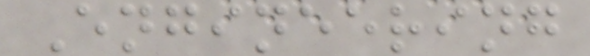Engineering
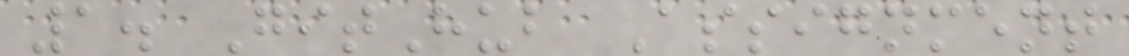1. GitHub Assignment
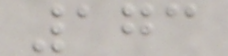173
